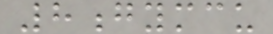8gymcu
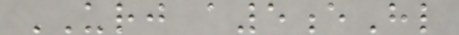URJ a5eHl
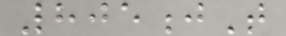805jT
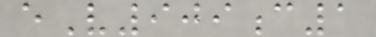eV909c1
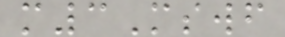m3Mswf
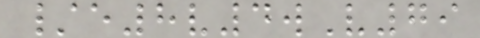/e8v4wV79
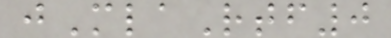jMlaRtf0
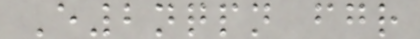E2nqpn fgr
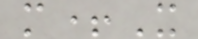m+X
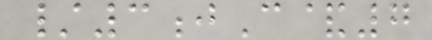/3jC&7
